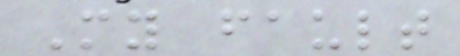My fault
